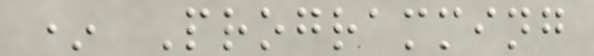* Programming
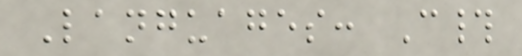Languages: C#
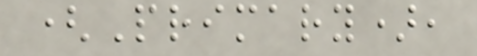(Primary),
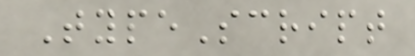TypeScript
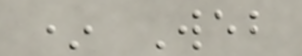* Web
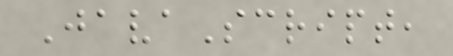JavaScript,
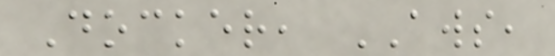Docker, AWS,
